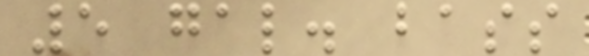5 gal. bass
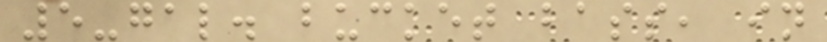5-gal. bucket bass, in
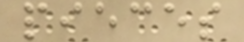pieces
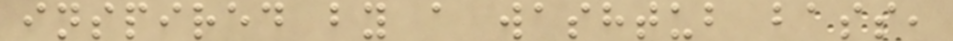inspired by a washtub bass,
